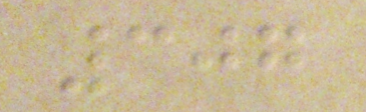307
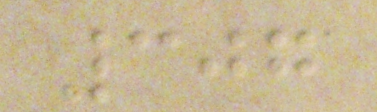307
